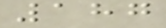187
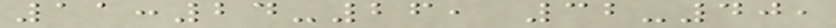11:24-26, 32-40,
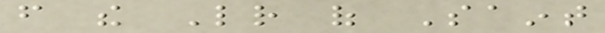from the Letter of Saint
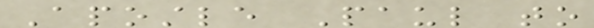Apostle Paul to
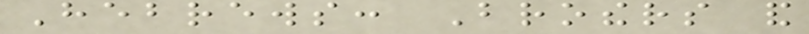Hebrews: Brothers and
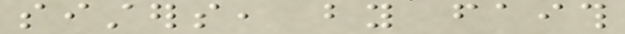sisters, by faith
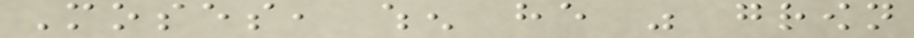Moses, when he was grown
